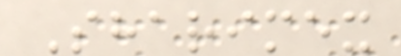Sharimex
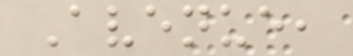Avenue,
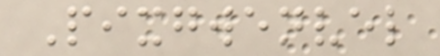Pixgwenvel
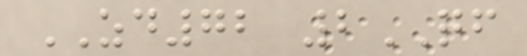ZD72 2QF
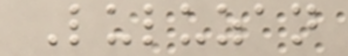Luluzan
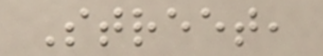Street,
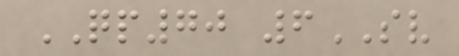QP70 6SV
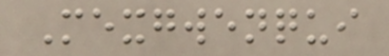Mexgwenqui
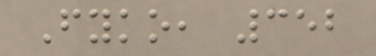Fyko, 352
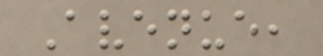Avenue,
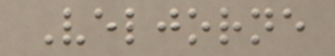Veljorne
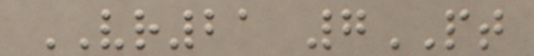VR21 7PT
